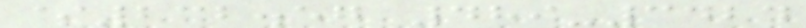$232.57 489-3424
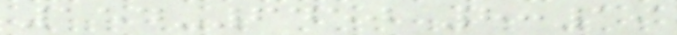154-6450 8:19
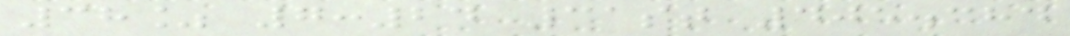38% 7:24 31st 405.384
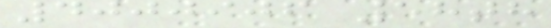4000906 58th
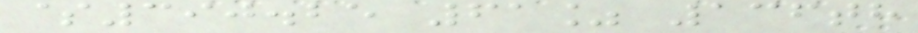$390.25 61% 136th
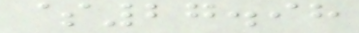$27.98
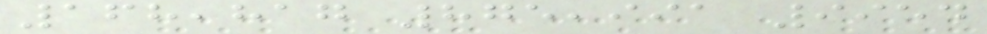168,817 875,991 9954
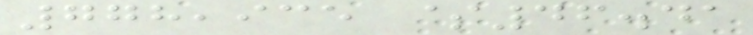778,935 $46.41
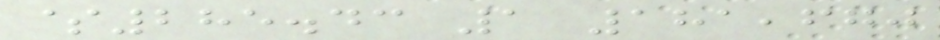$285.43 1 181,670
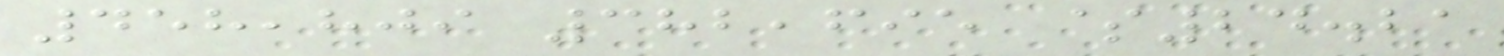458,809 382,695 $24.21
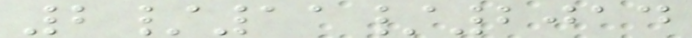2/11/2014
